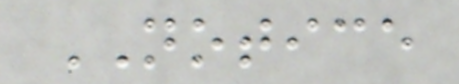NOTICE
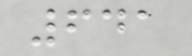641
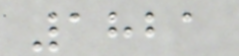1821
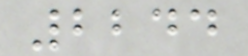2244
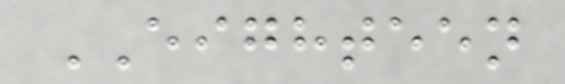EIGHTEEN
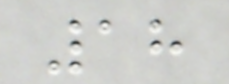18
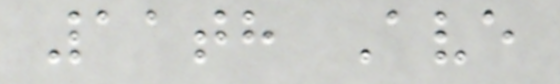11th Ave
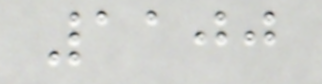1100
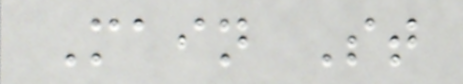Main St
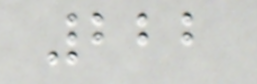222
